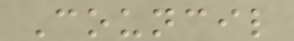Council
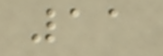11
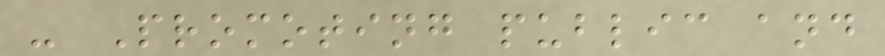- Promoting public and
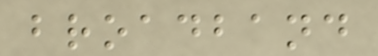broadband
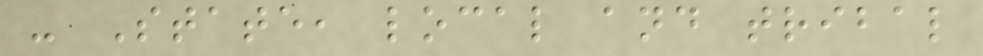- State, local and tribal
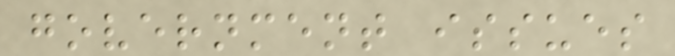government issues
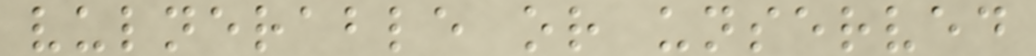vulnerable or unserved
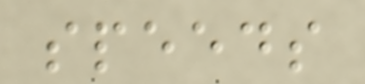speeds
